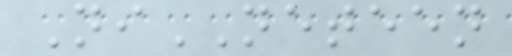NiNETEEN
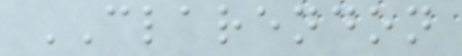CLARENDON
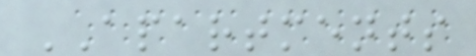APARTMENTS
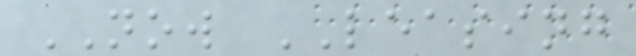NOW LEASING
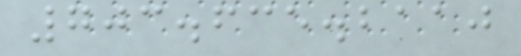703.635.2110
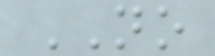NO
